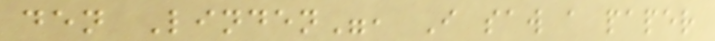den Linden", I saw a paper
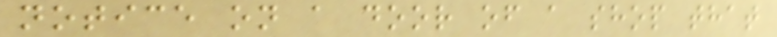notice on a door of a shop that
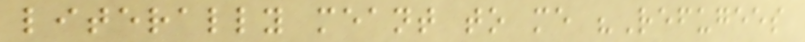literally meant to me "Refugees
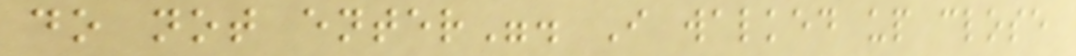do not enter". I walked up close
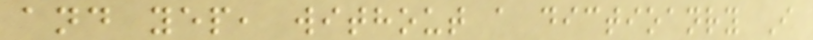and yep, without a dictioanry I
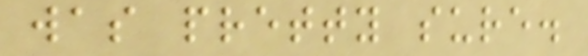was pretty sure.
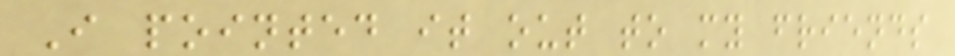I pointed it out to my friends
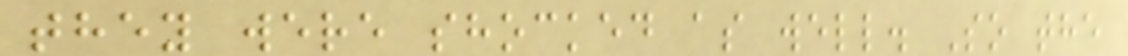they were shocked as well. So the
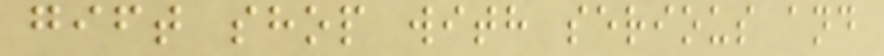gift shop with serious and
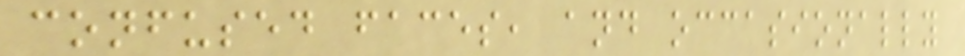confused faces, and occasionally
